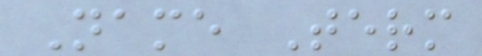Name Term
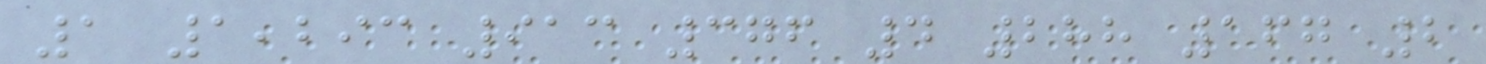1 1,293 913 376 4 288 167 2
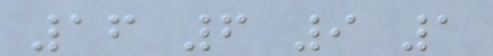16 6 9 1
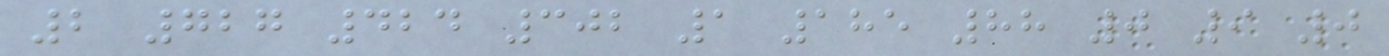2 727 424 302 1 185 88 0 9 0
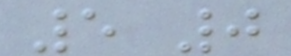5 0
